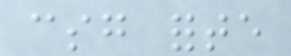csg forte
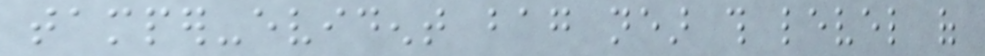tamper-evident bag near this level of
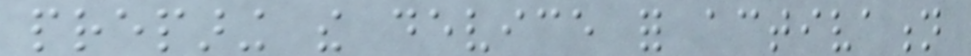preparing the device for activation
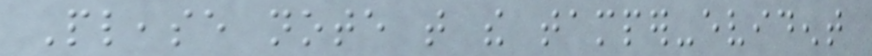Please note that the tamper-evident
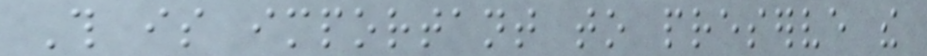This is important to preserve the
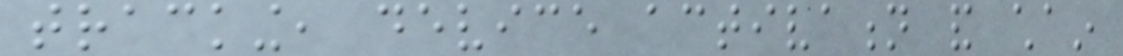tracking, device activation and chain
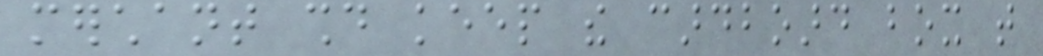merchant should keep the cardboard box that
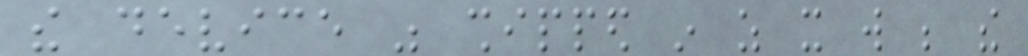the device was shipped in as it will be the
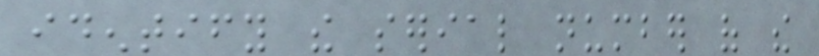identify the serial number of the
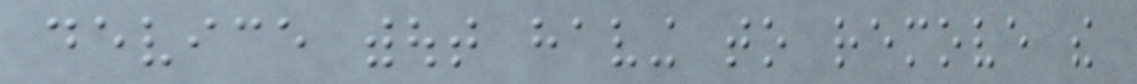device without having to remove the
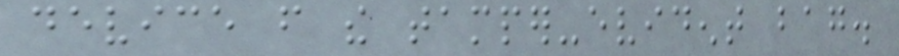device from the tamper-evident bag.
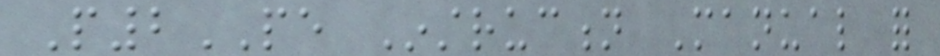P2PE Instruction Manual for
